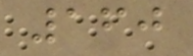160
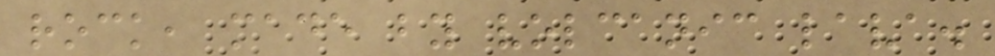rock, made by volcanic lava.
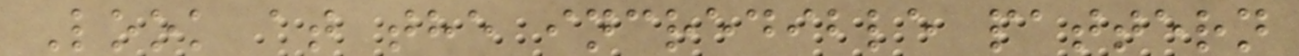Look at the incredible pattern
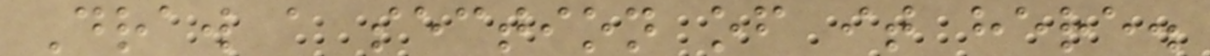Draw a section of it here.
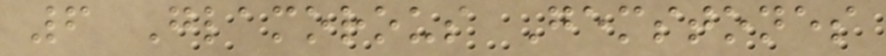6 Glamorous Gemstones
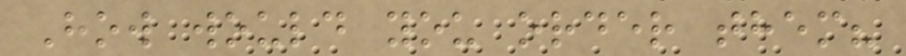How would you order them?
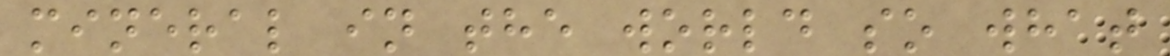mineral in the world so what
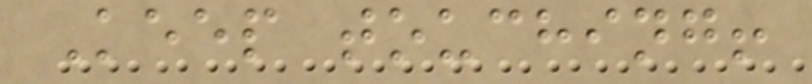Keep touching!
